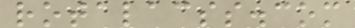rotalacss.com
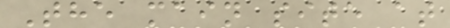The main site at
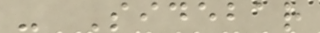- Sidebar
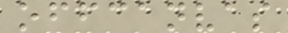offcanvas
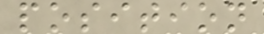position
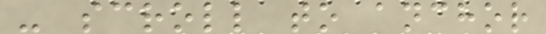- scroll to anchor
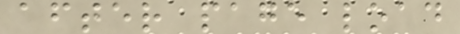after page load
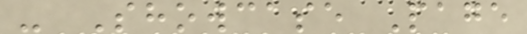- Showcase Page
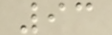93
